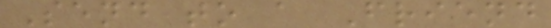Send to a Friend
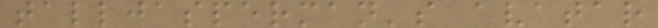talljasperman's avatar
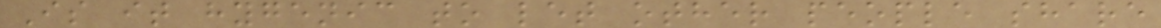Is it hygenic to let other people share
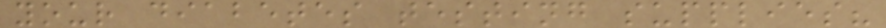your diabetes testing supplies?
